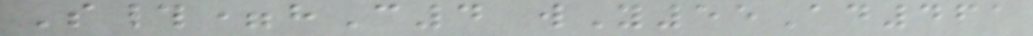S#=hC4 wY55Ad461
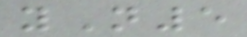yN5
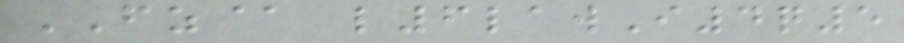FZ@ l6lawI4q5
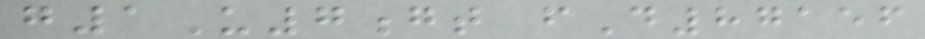g1U7gt fD87156
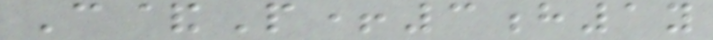C&P+3h1y
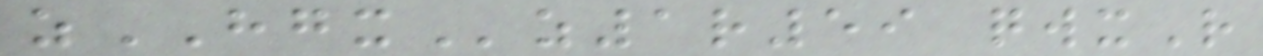zHGXz1r59 qwxR
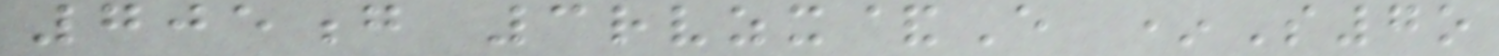705g 3rvzx&E *S7o
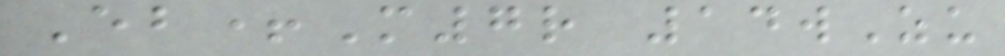Eb+M7r 14wZu
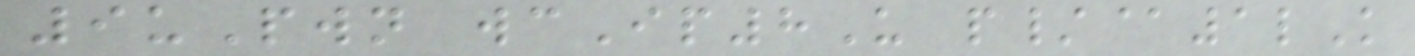9uPwn wcIp8U p/@1lK
